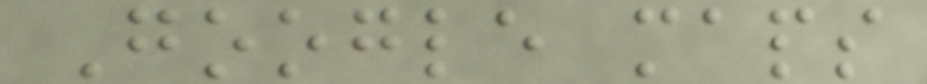Google maps
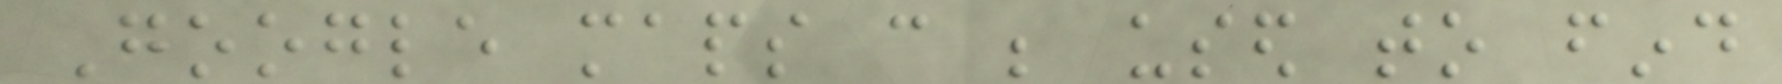Google maps can be used to find
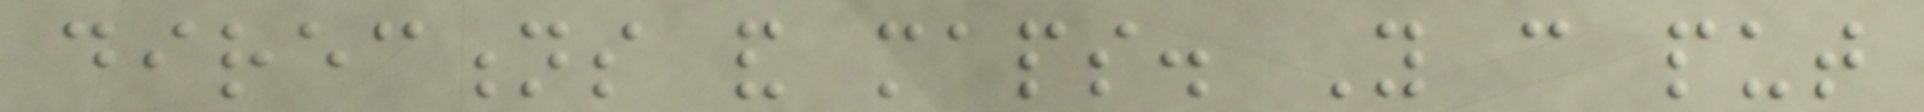directions and maps. You can put
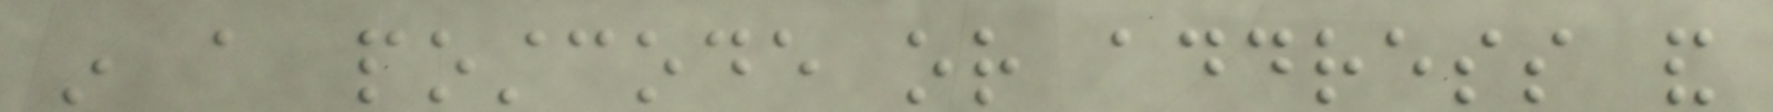in a postcode or address and
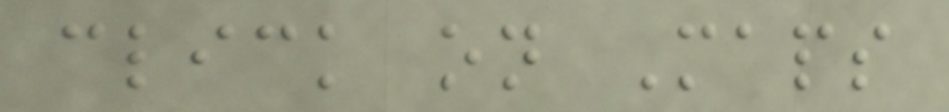click on Maps
